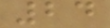24
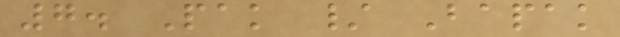7. Pak / Bapak
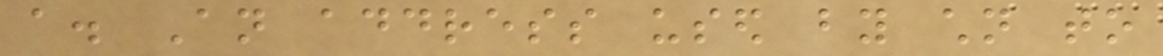a. An address used by children to
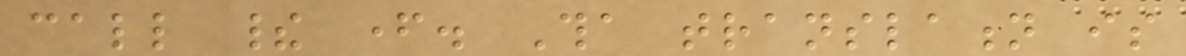call their father. Tha translation is
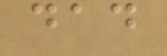dad
